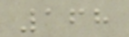168
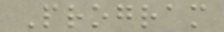Program
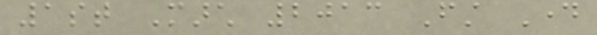1st March 2013 First Day
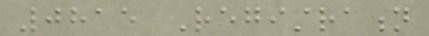0815 Registration
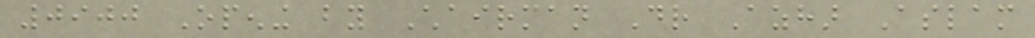0900 Opening by Chairman Dr Azhar Aslam
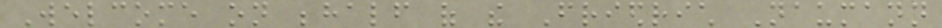Welcome on behalf of the Friedrich Naumann
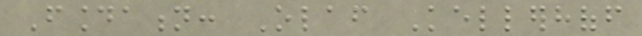Foundation: Olaf Kellerhoff
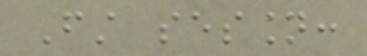First session:
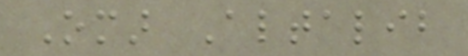Omar Altalib
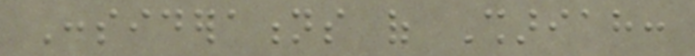Considerations of Shariah:
